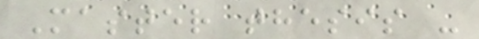Master thesis -
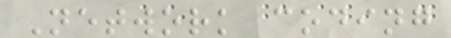Network coding
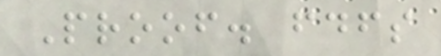Proof. fdfs
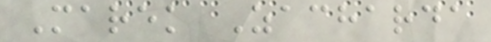Marek Zacharda
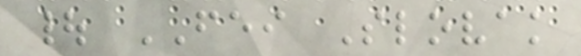| FEI Slovak
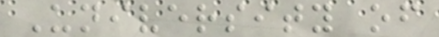University of
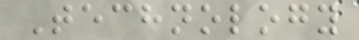Technology
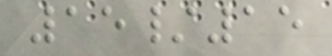15/15
